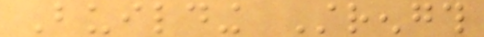Building Strength
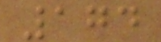174
